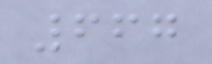667
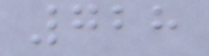728
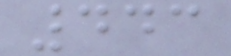443
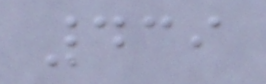439
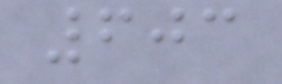603
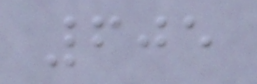605
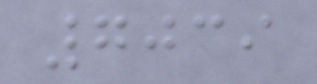7039
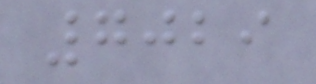7029
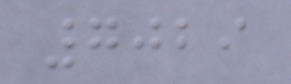7029
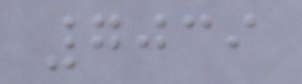7039
